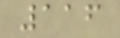116
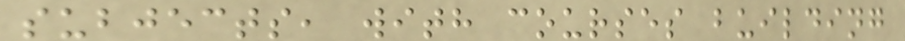subjects, with courses building
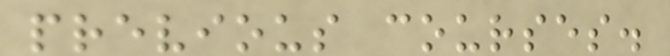previous courses.
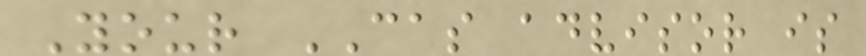Your CAS advisor is
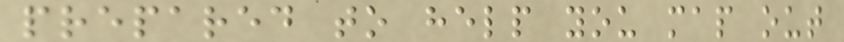prepared to help you map out
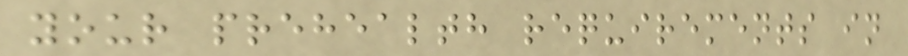your prehealth requirements in
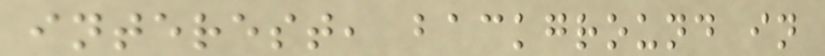interest, background in
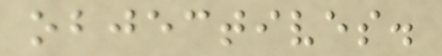objectives.
